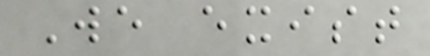We exist
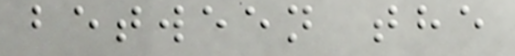between the
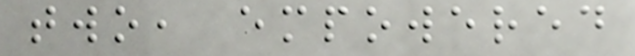two, empowered
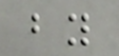by
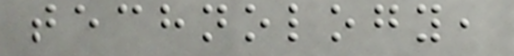technology,
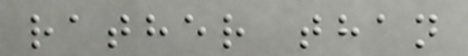rather than
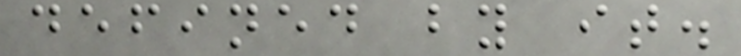defined by it.
